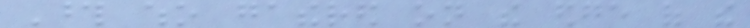Those who gathered on the edge of the
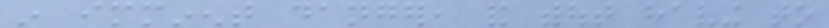in imminent danger, and without having to
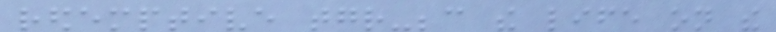redemptive together-because the life on the
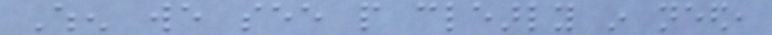When we see people clearly in need,
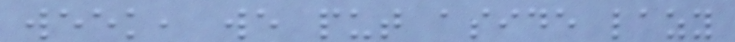week, we put aside lazy
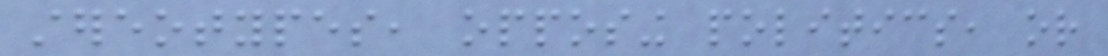stereotypes, opposing politics, or
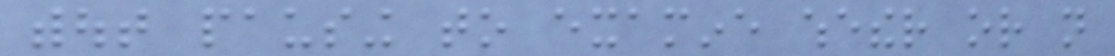without pausing to examine whether or not
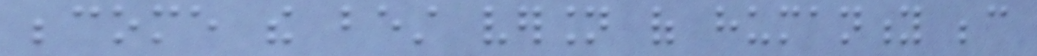become the best version of humanity because
